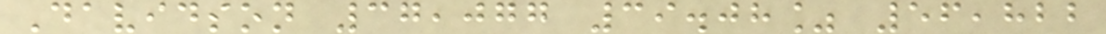Davidson 37,077 39.08% 56,822
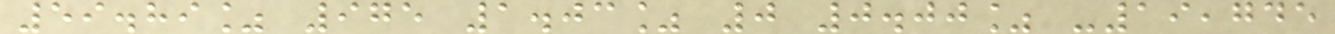59.89% 975 1.03% 0 0.00% -19,745
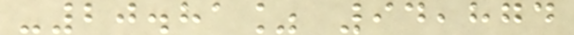-20.81% 94,874
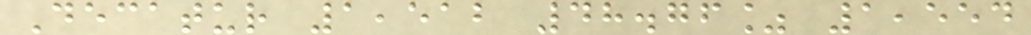Decatur 1,512 48.76% 1,554
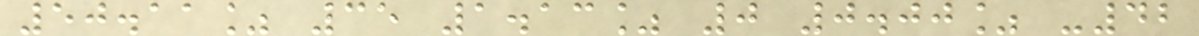50.11% 35 1.13% 0 0.00% -42
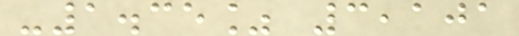-1.35% 3,101
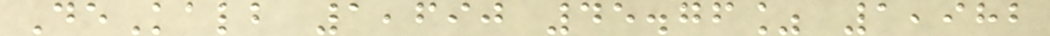DeKalb 1,690 45.76% 1,982
